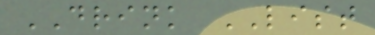DRINK LIST
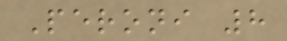Peroni 8
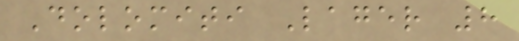Dolomiti Lager 8
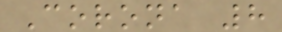Corona 8
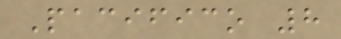Pacifico 8
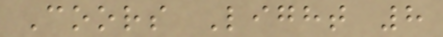Coors Light 8
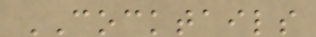COCKTAILS
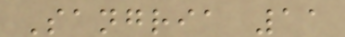Sangria 11
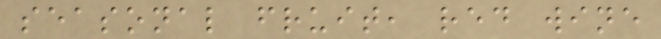seasonal fruit, red wine
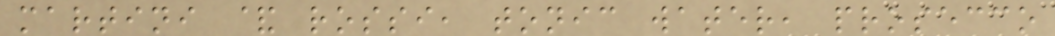martini & rossi, tonic water, prosecco
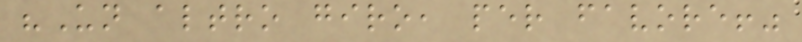"Un altro giro, per favore!"
